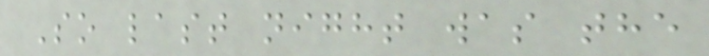So last night was the
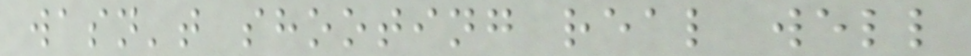wasn't shooting real well
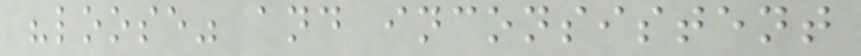"loose" and inconsistent
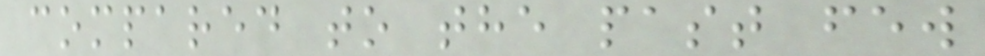compared to the past few
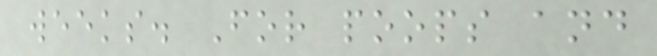weeks. For poops and
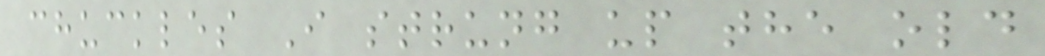chuckles I strung up the old
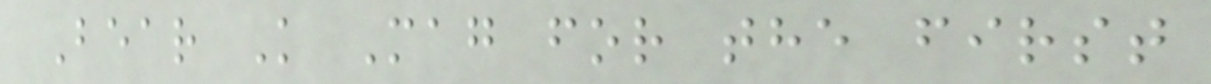Bear K Mag for the first
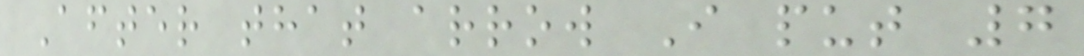After that arrow I put 7
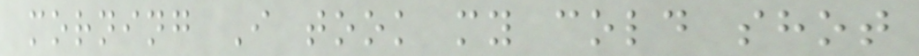morning I took my cold shot
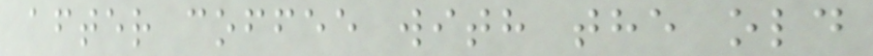after coffee with the old
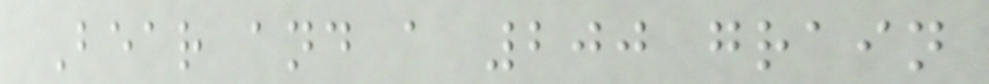Bear and a 200 grain
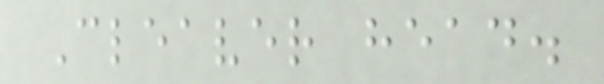Cleaver head.
